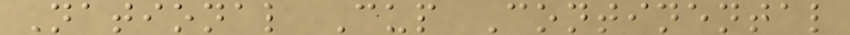National Cup Continental
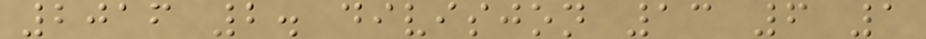2016 2. divisjon 13 6 1
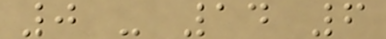0 - 14 6
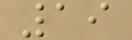19
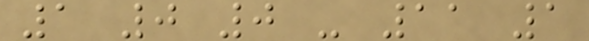1 0 0 - 11 1
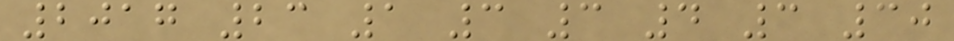2017 23 1 3 3 4 3 30
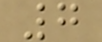7
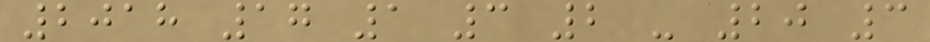2018 17 1 3 2 - 20 3
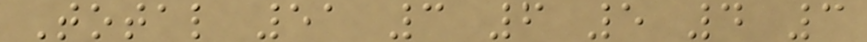Total 51 3 6 5 4 3
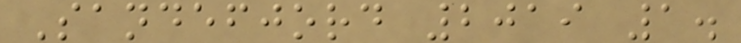Sandefjord 2019 1.
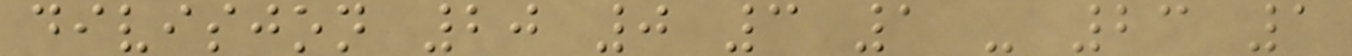divisjon 20 0 3 1 - 23 1
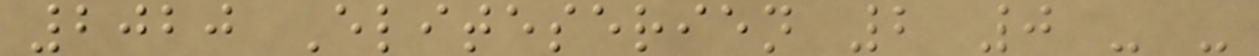2020 Eliteserien 2 0 - -
